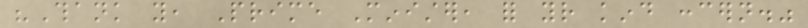"Thank you, Prime Minister, for your kind concern."
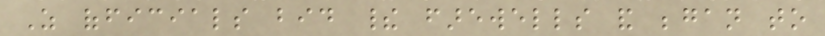As officials bid their farewells and began to
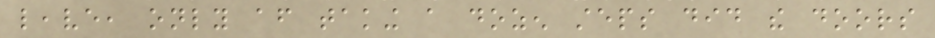leave, only after taking a dozen steps did the doors
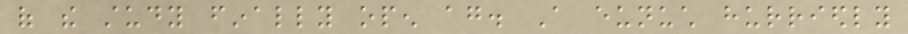of the study finally open again. A eunuch hurriedly
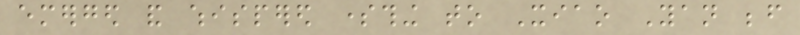emerged and whispered something to Xiao Yan before
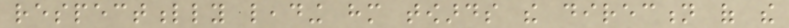respectfully leading him towards the direction of the
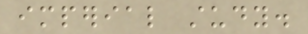imperial study.
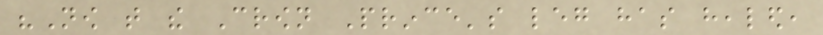"Now that the Crown Prince's leg has healed,
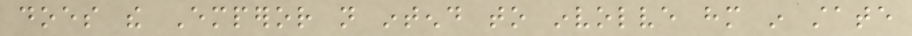does the Emperor not intend to involve him in state
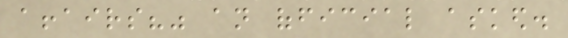affairs?" an official asked.
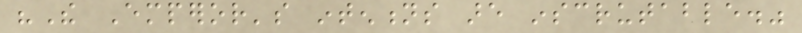"The Emperor's intentions are inscrutable."
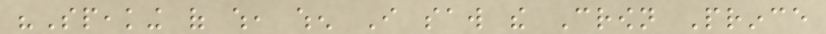"Speaking of which, when I saw the Crown Prince
